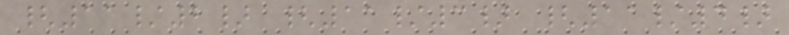{11/2} {11/3} {11/4}
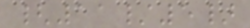{11/5}
